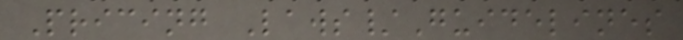Pricing Laws/Guidelines
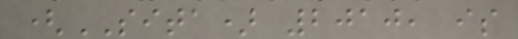(SITA) 2010, is
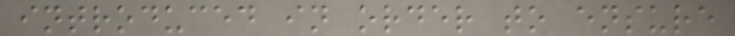introduced in order to ensure
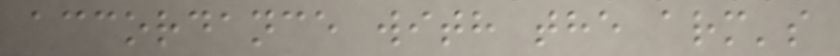accordance with the arm's
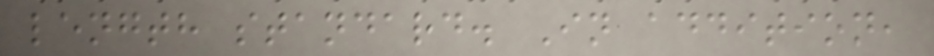length standard. In addition,
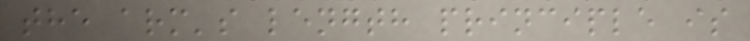the arm's length principle is
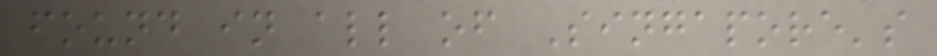found in all of Singapore's
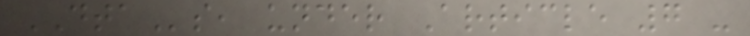DTAs, under Article 7 -
